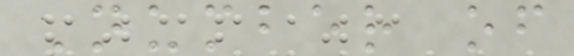Number of
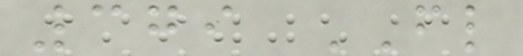379 FL
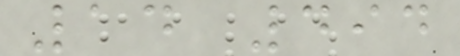14 494
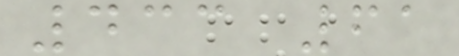433 61
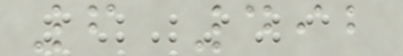6 492
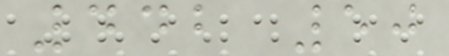442 50
